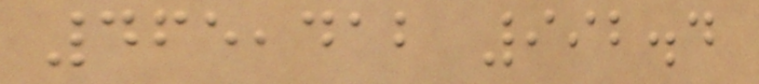465,412 992.4
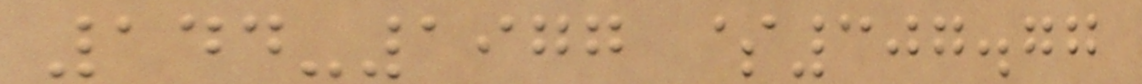144-1977 $307.77
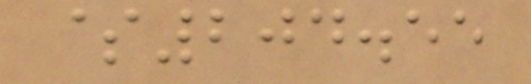$204.55
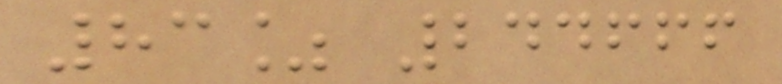83% 244666
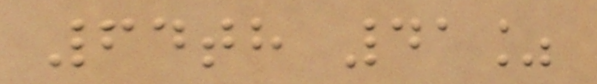64th 41%
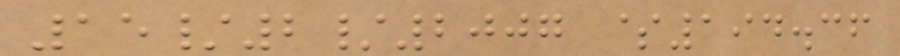15/2/2007 $194.36
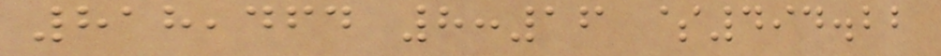818,464 8:16 $494.22
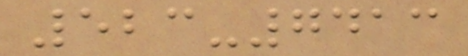523-7413
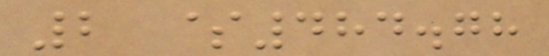2 $484.78
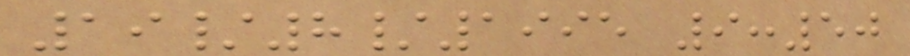19/8/1995 9:50
